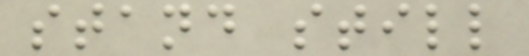stand still
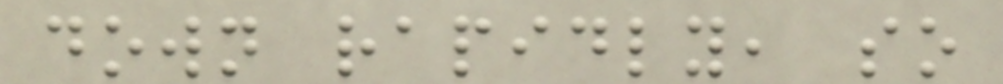down rapidly, so
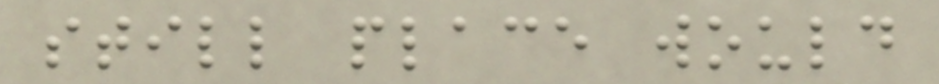still place would
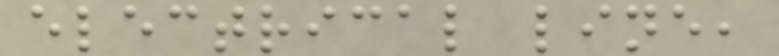electrical line,
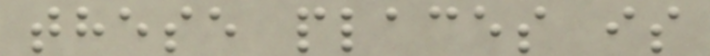these places is
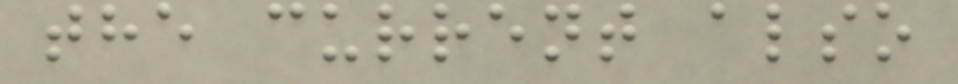the current also
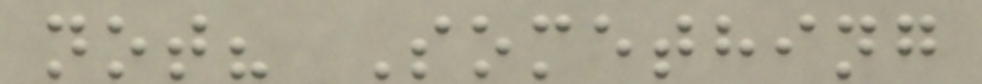not? Something
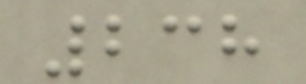238
